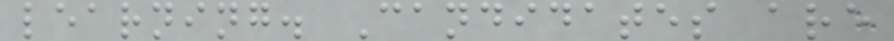learning. Candidates are
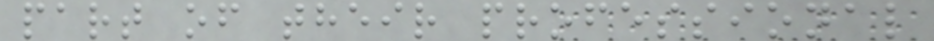part of their professional
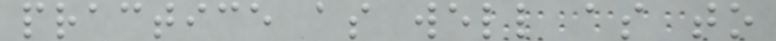practice as well as to
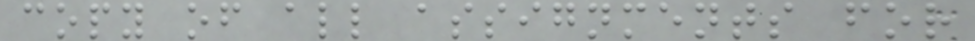copy of all assignments for
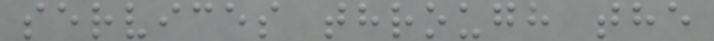services through the
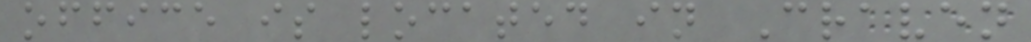office is located in Craven
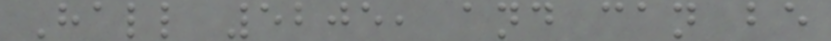Hall 5205, and can be
